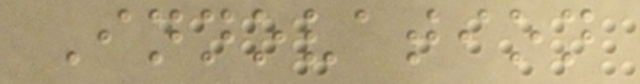Innovation
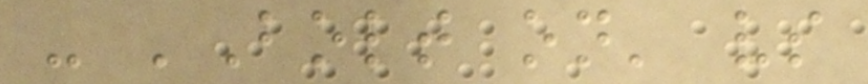- 'Bolt on' vs
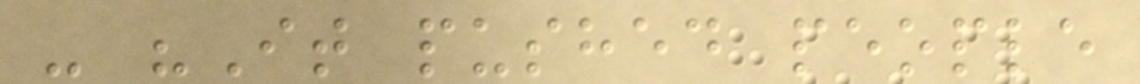- "It pushed people
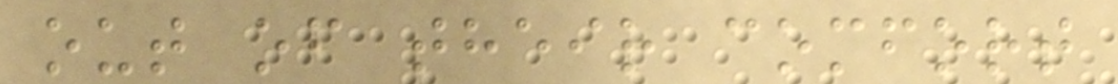out of their comfort
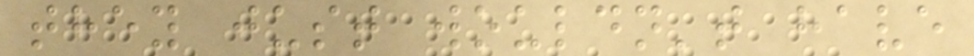they just wouldn't have
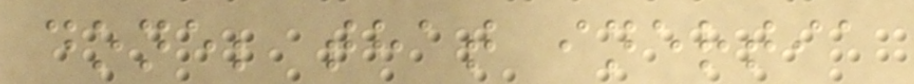done; that inertia
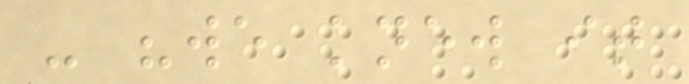- "we knew it
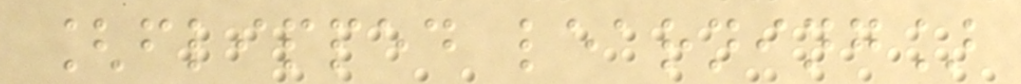[flipped learning]
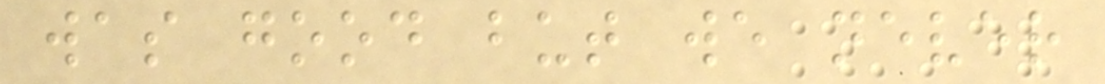was good but we never
